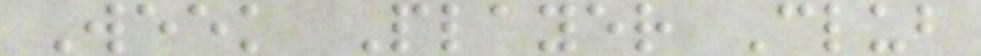Week Player Club
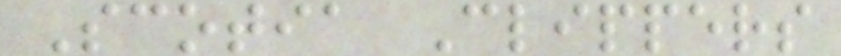Scotia Clippers
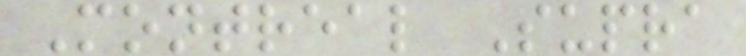Montreal Supra
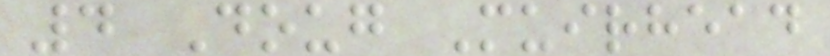4 Doug Muirhead
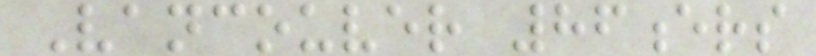Vancouver 86ers
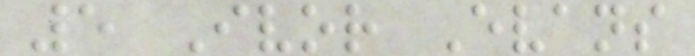5 Ivor Evans
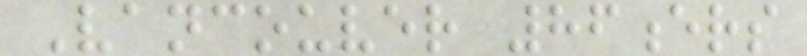Vancouver 86ers
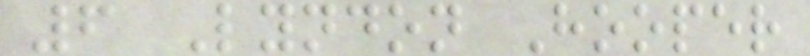6 Lyndon Hooper
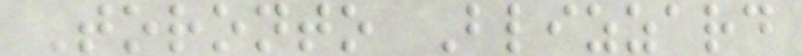Toronto Blizzard
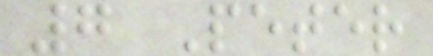7 Peter
